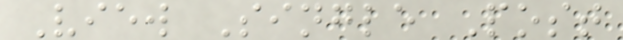View Single Post
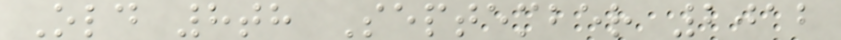Old 8th September 2012
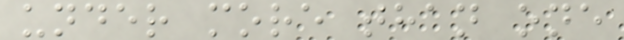under more than one
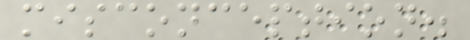misconception.
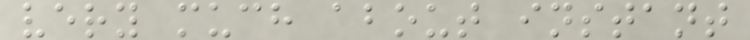very much about instant
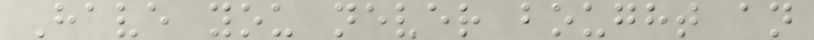Have you never bought an
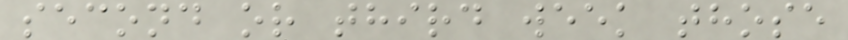second or third week those
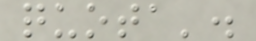quota'.
